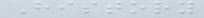History
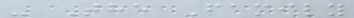- The Family
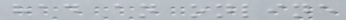had an online
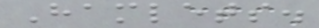Hamlets.
